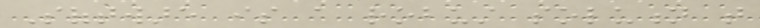Software is a robust solution that
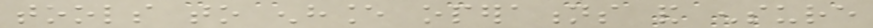tools to enhance operations and ensure
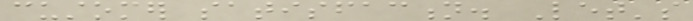customer satisfaction. Let's
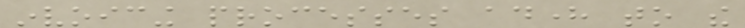invoicing processes adhere to the
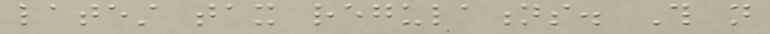latest tax regulations. This not
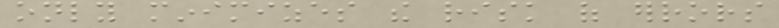only minimizes the risk of errors
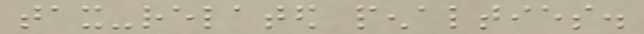tax-related penalties.
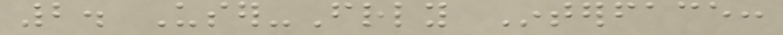2. User-Friendly Interface:
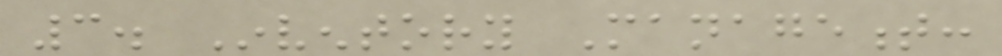3. Inventory Management:
